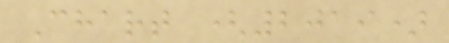Chart (2019)
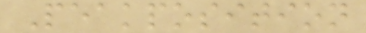Peakposition
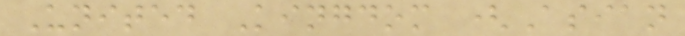United Kingdom (Asian
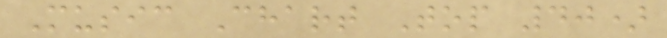Music Chart Top 40)
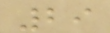29
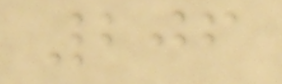206
